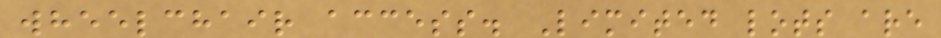wheelchair access. Limited lots are
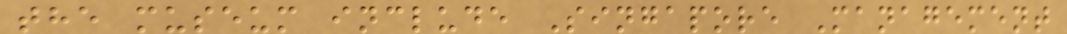the museum include Singapore Management
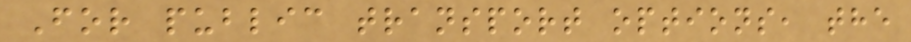For public transport options, the
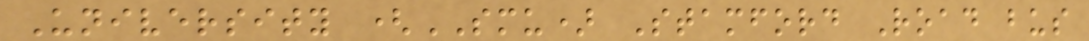University (SMU) Stamford Road bus
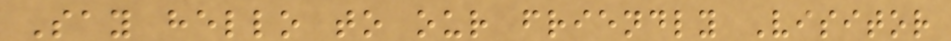Say hello to our friendly Visitor
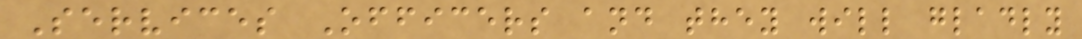Services Officers and they will gladly
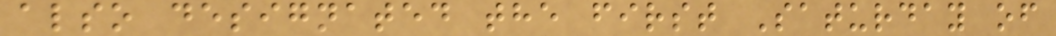also designated the first Saturday of
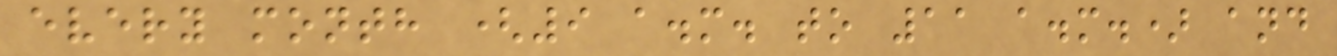every month (9 a.m. to 11 a.m.) and
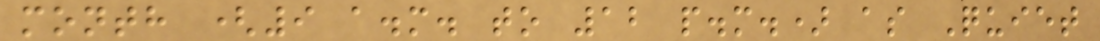month (9 a.m. to 12 p.m.) as Quiet
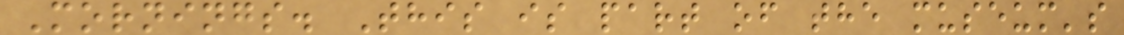Mornings. This is part of the museum's
